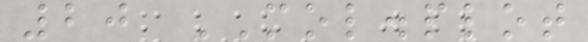20 MOL.plot
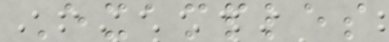Examples
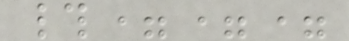#===
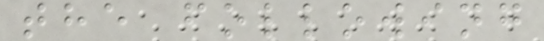the following
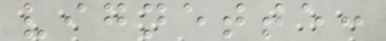vignette:
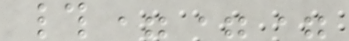#===
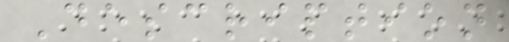Description
